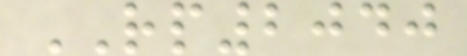RP2040
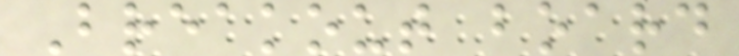Breakout board
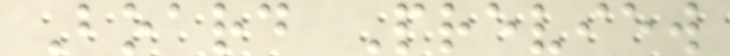Board Preview
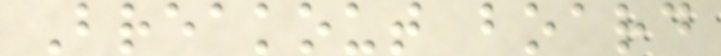Breakout board
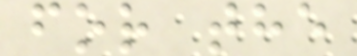for the
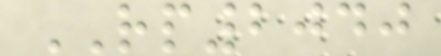RP2040
